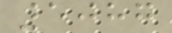5087
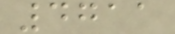4711
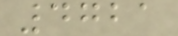4721
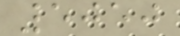5050
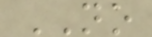NO
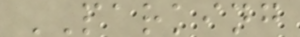PARKING
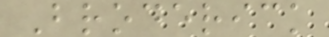Broderick
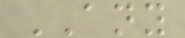ANY
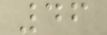46
